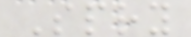Spry
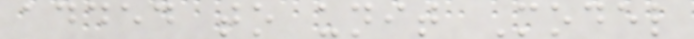added to unit Model
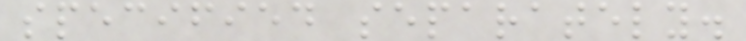specified separately.
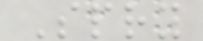Spry
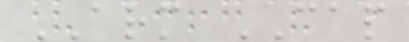ARM CAP
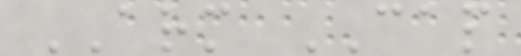ARM CAP
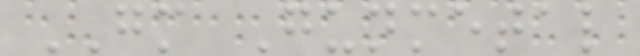GM Gunmetal
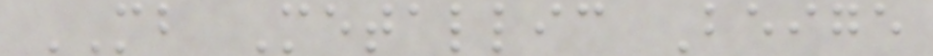MB Metallic Beige
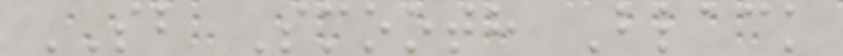SB Smooth Black
